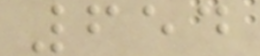654
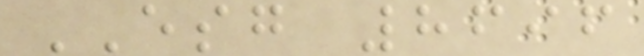ESG 8696
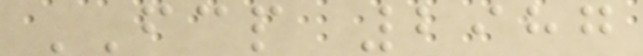FCP 2987
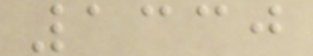1330
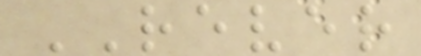REVER
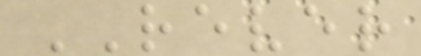REVER
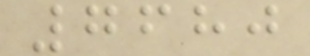7680
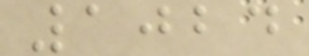1024
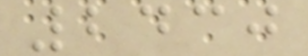2430
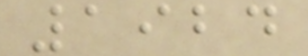1924
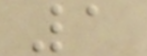1
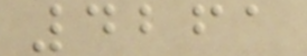4261
